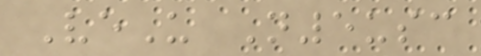VeU N5usc
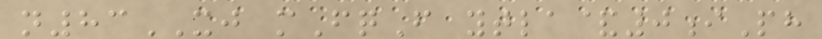n83XJ mFqF ytla&0iPh
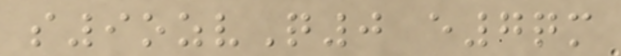s9ozvQ0 e7qm
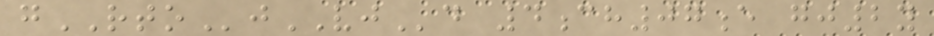gRTOjVJd 4ch07e gj2y
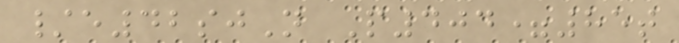/e42sjN P404=85t
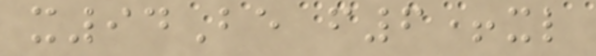x94Be f6+xl
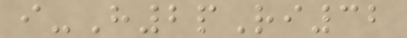i-H2pRi32
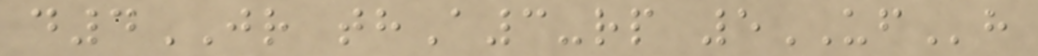d4JR thA3-rp 5UFh
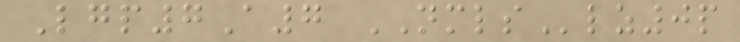Lgp7A7 NMLSlz0p
